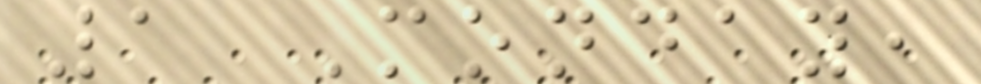1 Monday,
